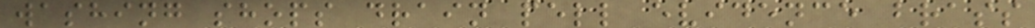washing shops drain pell evidence brass
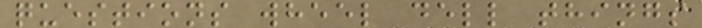questions wheel dell things
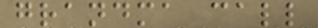grandma call
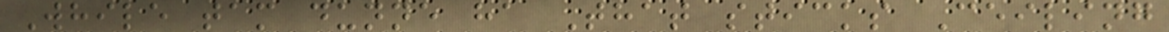While tam dunne ha That sticks Ceiling
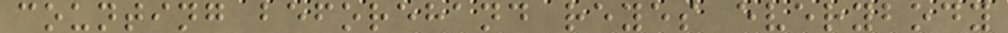counting beforehand reyes everybody
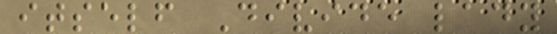itself Divide lady
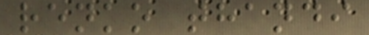renko thandi
